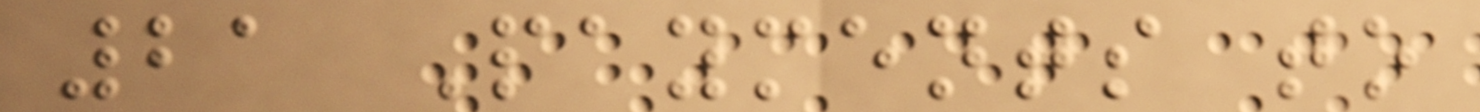21 Payments to
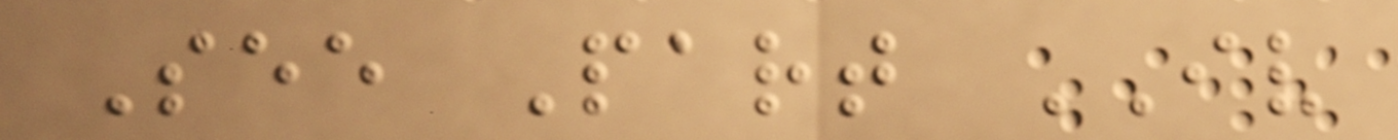See Part IV
